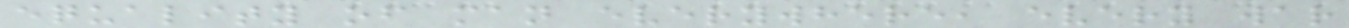equality of man everywhere, every war
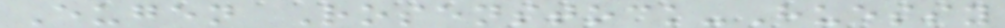Eugen Rosenstock-Huessy
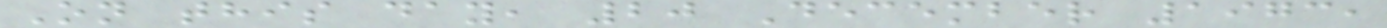On this day, 20 December 1973,
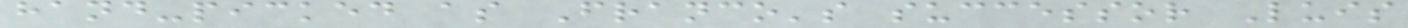hand-picked as Franco's successor Luis
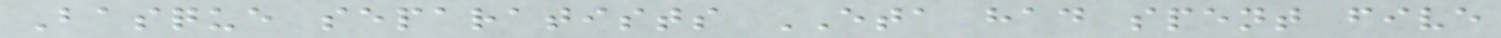Basque separatists ETA had spent five
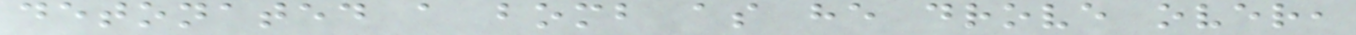detonated a bomb as he drove over,
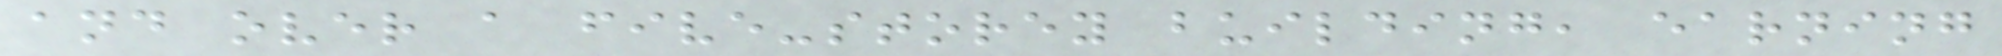and over a five-storey building, earning
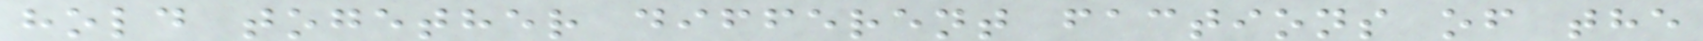hold together different factions of the
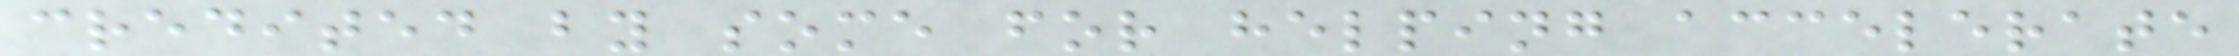credited by some for helping accelerate
